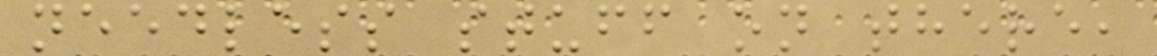needless stuff on there,
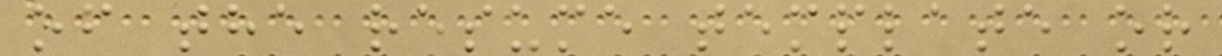of the resume template or
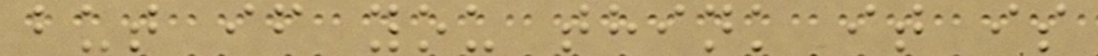but if you think it is
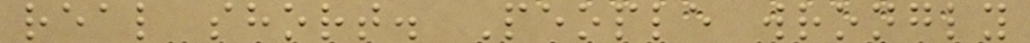real short. People wrongly
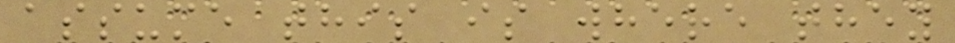assume this is where they
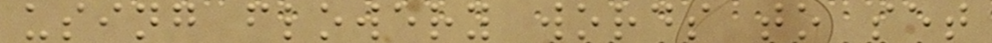using flowery words to set
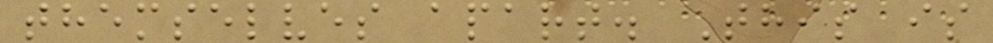themselves apart. This is
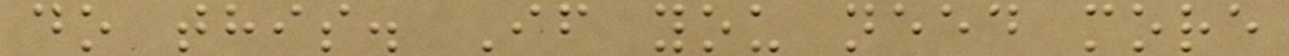do this. If you need more
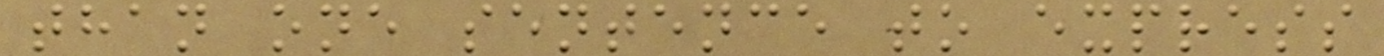than one sentence to express
